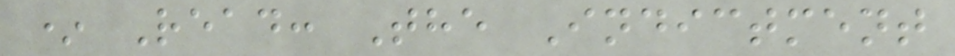* Read: The Indictment
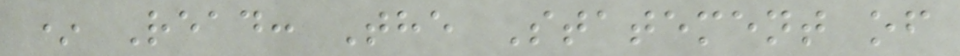* Read: The Statement of
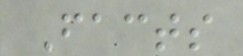Facts
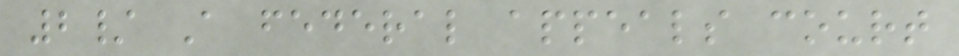2/ A federal appeals court
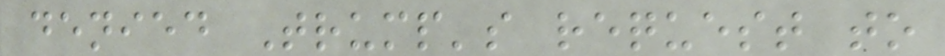denied Trump's request to
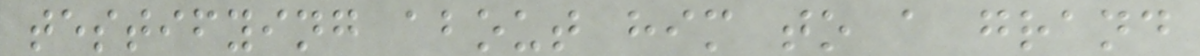testifying about him to a grand
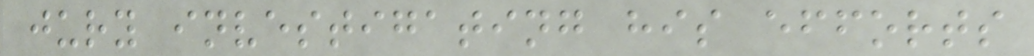jury investigating his efforts
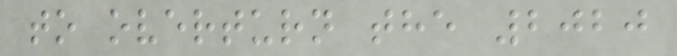to overturn the 2020
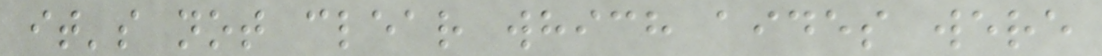it's not clear which aides were
